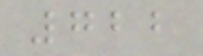722
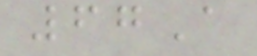67A
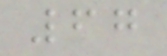67
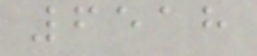6518
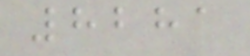8281
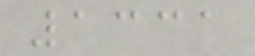1331
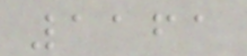1161
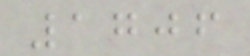1706
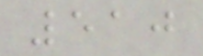510
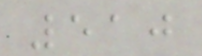510
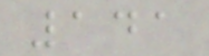141
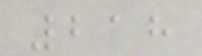218
